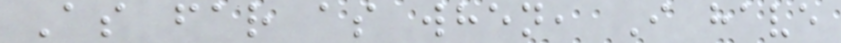As far as when, I have
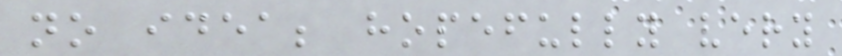no idea; hopefully very
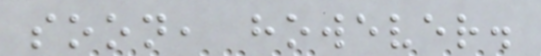soon, however.
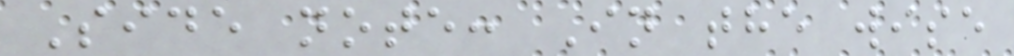Side note: In the wise
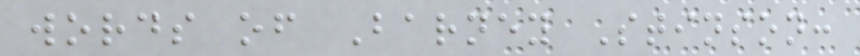words of Barney Stinson:
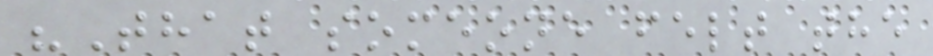"That someone felt the
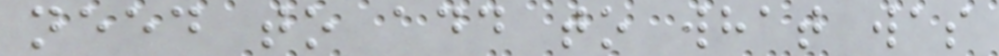need to add to what was
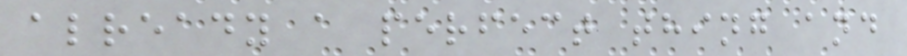already a perfect thing and
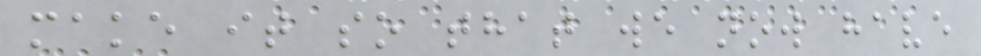make it so that we now have
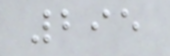295
